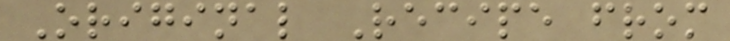Original Recipe from
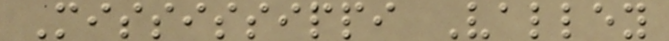Mississippi Valley
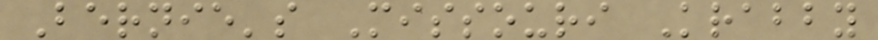Bernie's Missouri Krabby
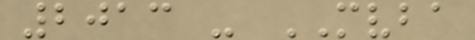2013 - MVBA
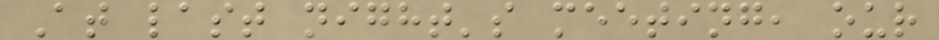At last night's meeting, our
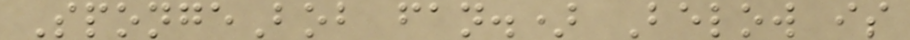SpongeBob fan.) Below is
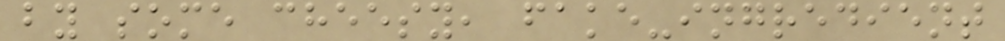by some cheesy, fake-ingredient
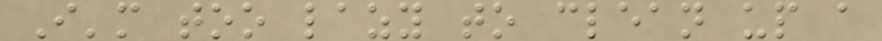I'm too lazy to clean up a
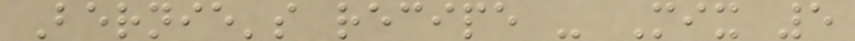Bernie's recipe - Mix 5
